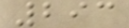293
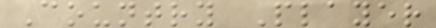Country Player
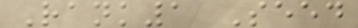Rank1 Seed
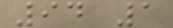94 1
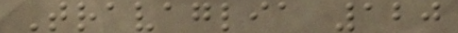Travaglia 120
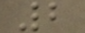2
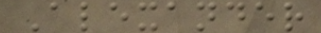Alexander
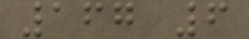167 6
